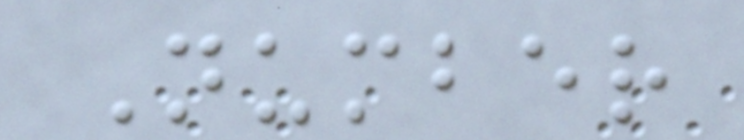Number
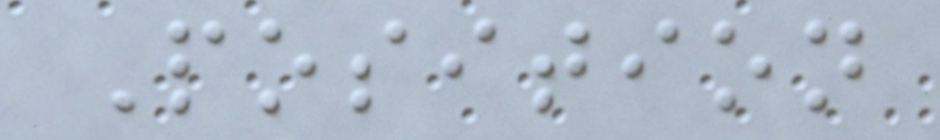Position
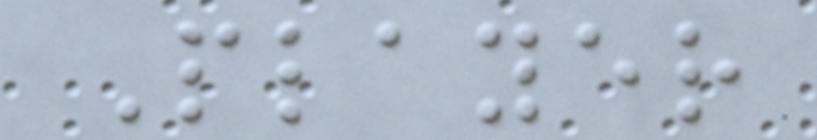Player
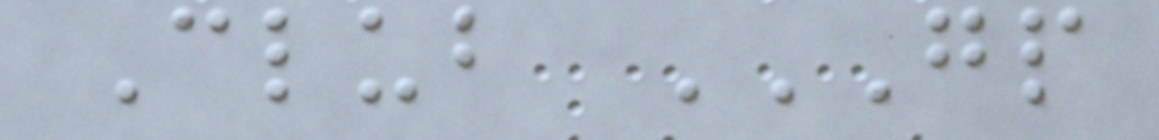Club GP
